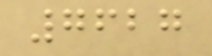7627
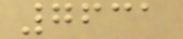7631
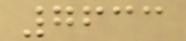7633
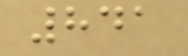841
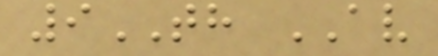9TH AV
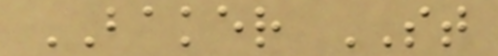BAKER ST
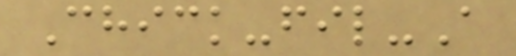Chick-fil-A
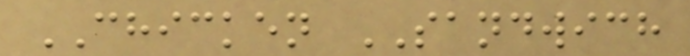CHICKEN SANDWICH
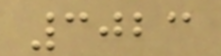3023
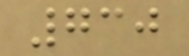730
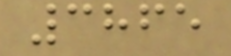3865
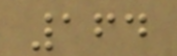164
